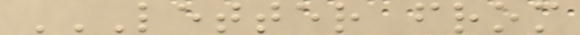LETTER FROM
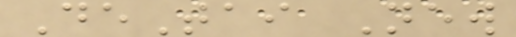DeTai New
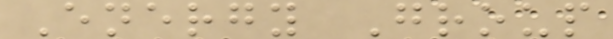Energy Group
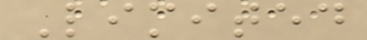Limited
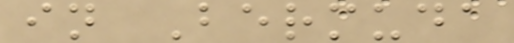in Bermuda
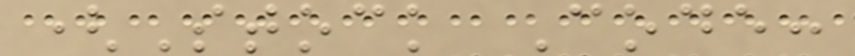(Stock Code:
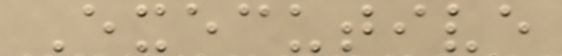Executive
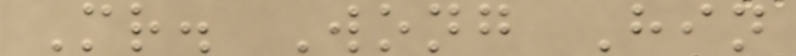Mr. Wong Hin
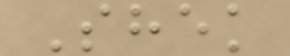Shek
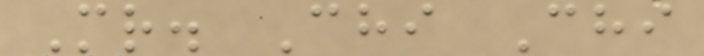Mr. Chi Chi
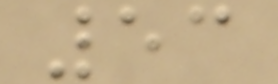53
